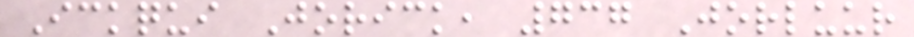Ickqui Jorick, 737 Jorluur
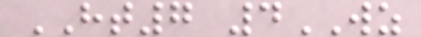HT7 4WZ
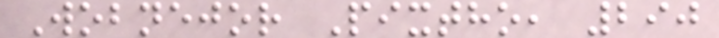Wobnejor Pixtho, 290
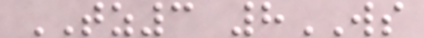TZ3 8WS
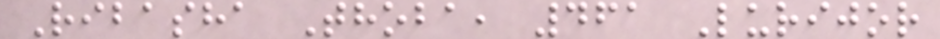Ribasha Thoba, 461 Lurijor
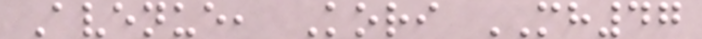Avenue, Kori MH47
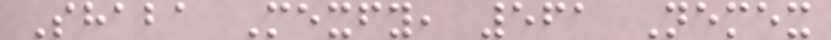Shaba Mexfy, 561 Nemex
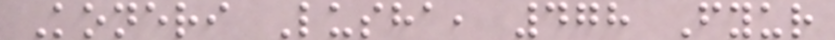Koneri Lusha, 478 Fyur
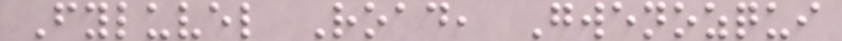Fyluvel Road, Gwenozqui
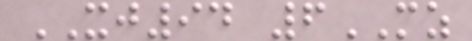XJ94 6MZ
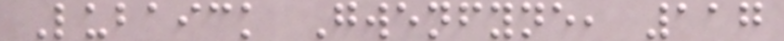Lubaick Gwenfyne, 117
